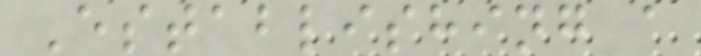Establishing a
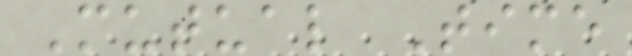Mutual Time
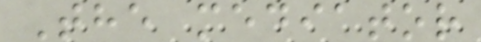The mediator
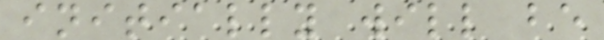initially will be
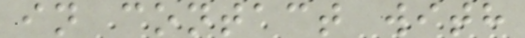in contact with
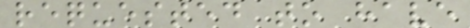requested to have
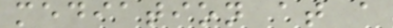mediation at a
